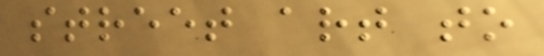street art to
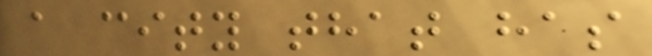a city that has
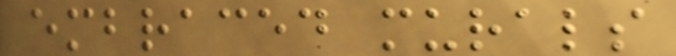embraced murals
